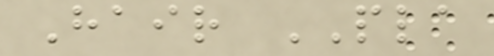Hair PLA
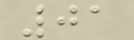01
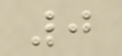0
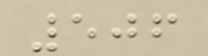506
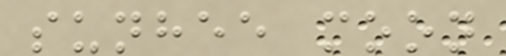sunhee moon
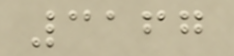3167
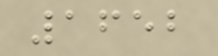1652
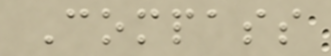Compass
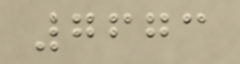7673
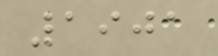1901
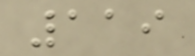119
